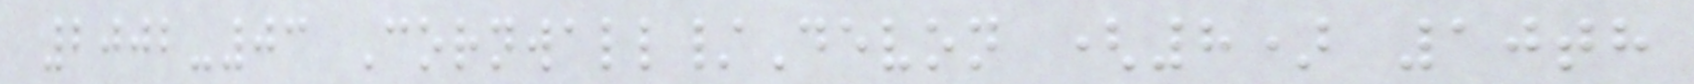2002-03 Cornwall/Devon (8) 10th
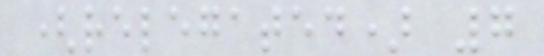(relegated) 7
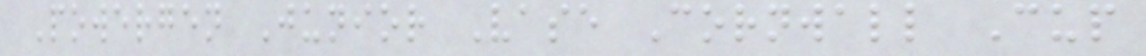Powergen Junior Vase Cornwall Cup
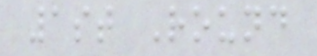1st Round
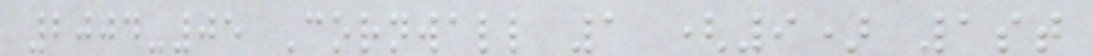2004-05 Cornwall 1 (9) 1st
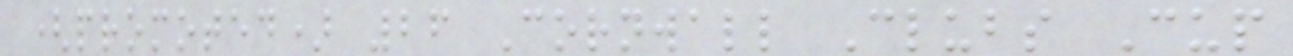(promoted) 26 Cornwall Clubs Cup
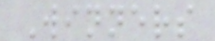Winners
